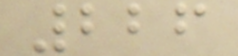226
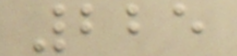225
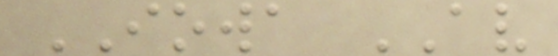IOWA AV
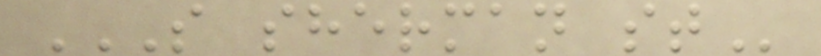S SHERMAN ST
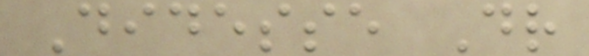Didesse Dr
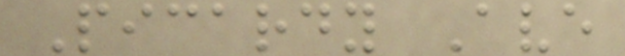Picardy Ave
